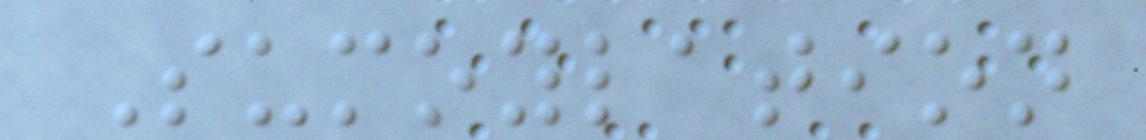Sumoylation
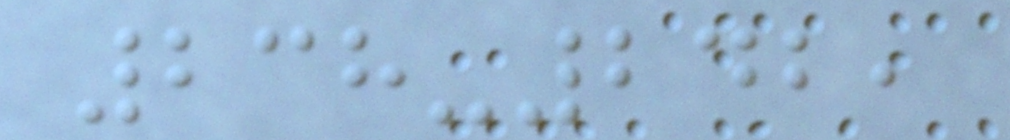238-242,
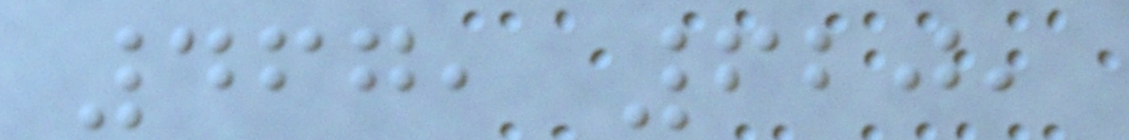467, 620,
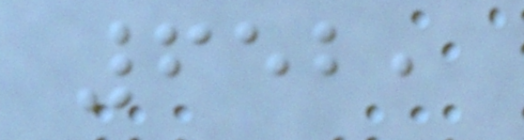652,
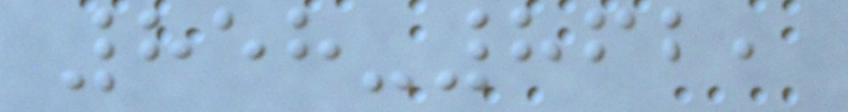858-862,
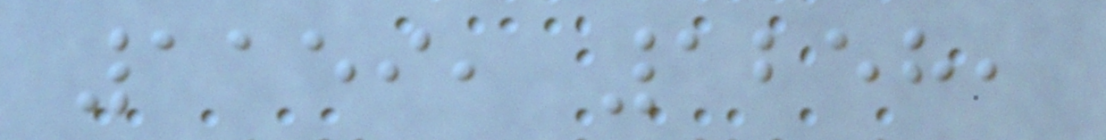1159, 1258,
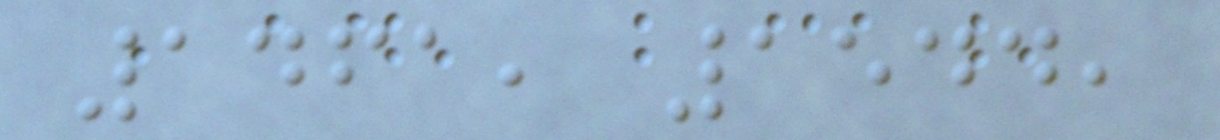1461, 1544,
